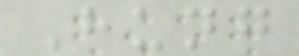Hung
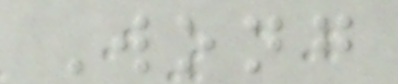Wong
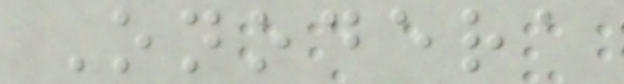Onodera
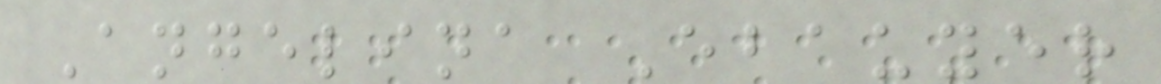Angelina Ebauyer
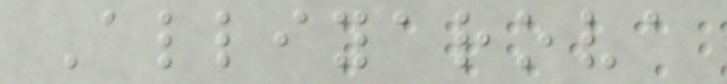Alliyarova
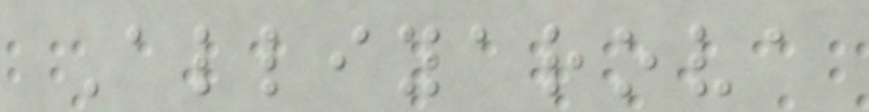Alliyarova
